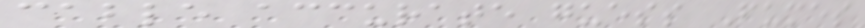cable accurate guess Fumes
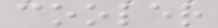cooler
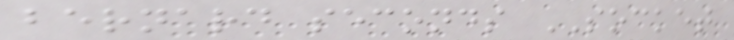bernard seconds SOCKET
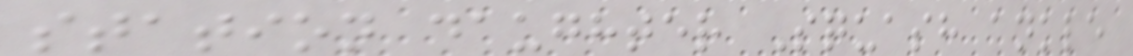station daughter Squash ankle
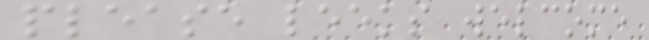please leeks welcome
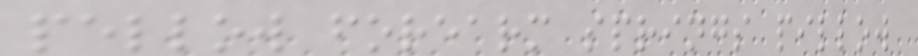pellow forearm springs pillow
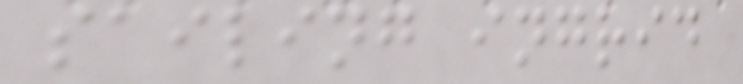sailing ingrid
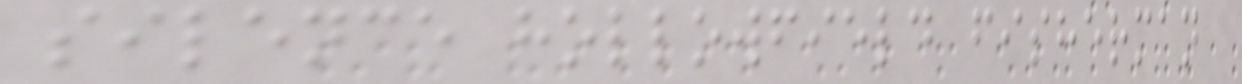silence hollowfield fisherman
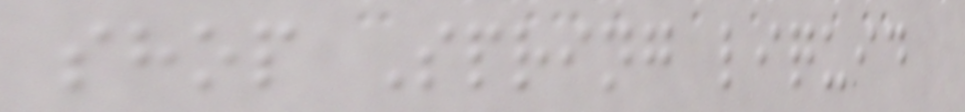shop Spring liquid
